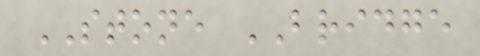STONE BRIDGE
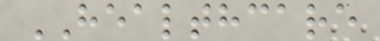HEALTHCARE
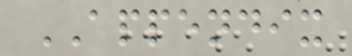APPENDIX
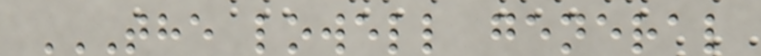THE LOWELL GENERAL
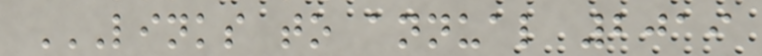LINKS TO ANNUAL 2019
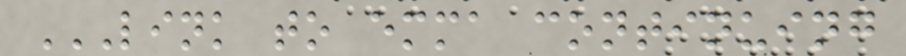LINK TO EMMA CONTINUING
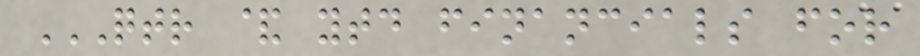QTR & YTD FINANCIALS FOR
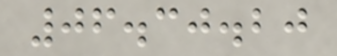06.30.20
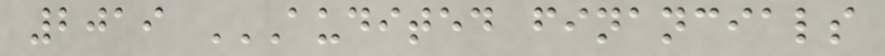2019 AUDITED FINANCIALS
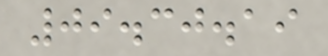09.30.19
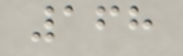168
